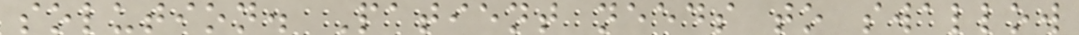solution. Patient needs to swallow
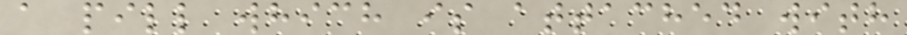a pill which is attached with
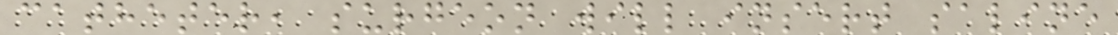catheter, surgeon will insert saline
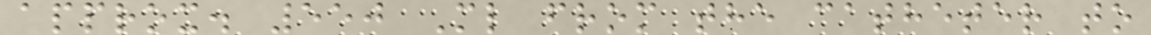approx. 550 Ml from the catheter to
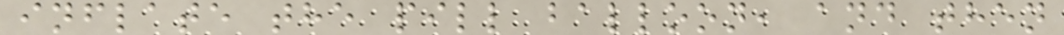inflate the pill balloon, and then
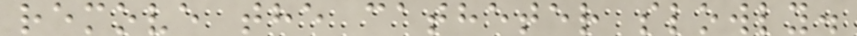remove the catheter slowly.
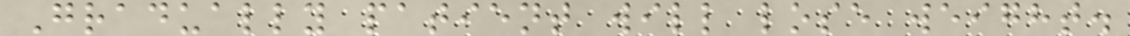Gradually patient will lose weight.
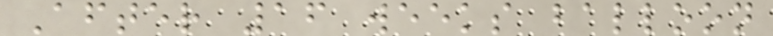After 16 weeks balloon
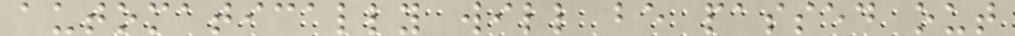automatically will be passed out
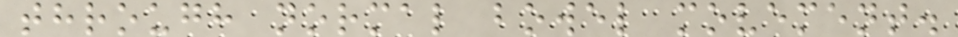through normal bowel movement.
